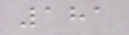181
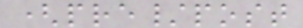(pre/post
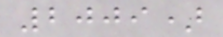2009)
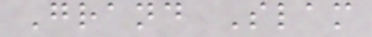Grand Slam
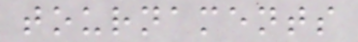tournaments
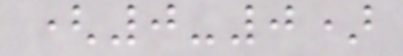(0-0)
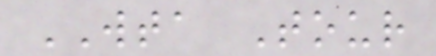WTA Tour
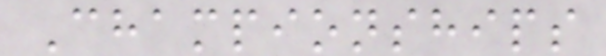Championships
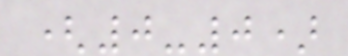(0-0)
